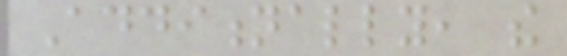Additionally, the
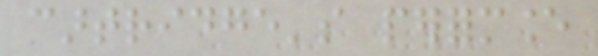cartridge's performance
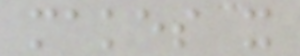makes it
